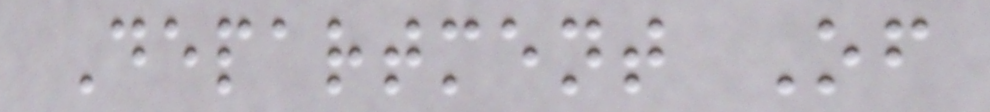Department Of
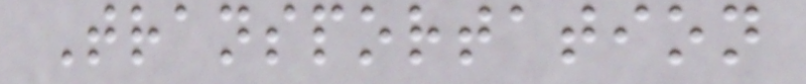Transportation
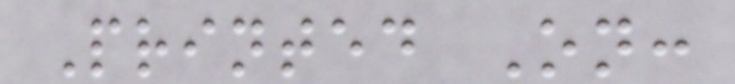Printed On:
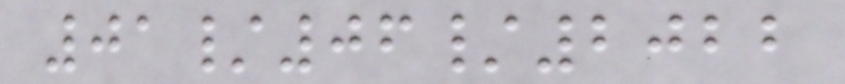01/06/2022
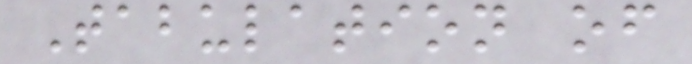Tabulation of
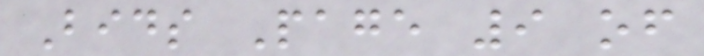Bids Page 9 of
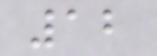12
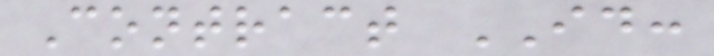Contract ID:
